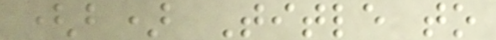(b) Title to
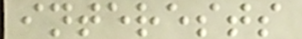interests
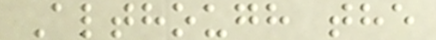Although the
